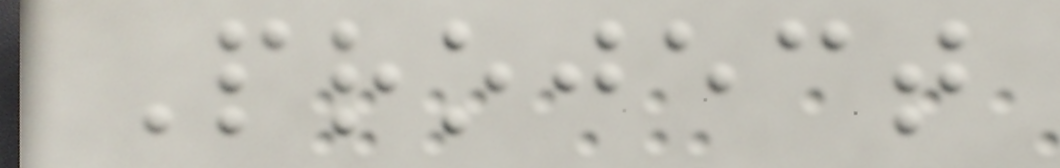Project
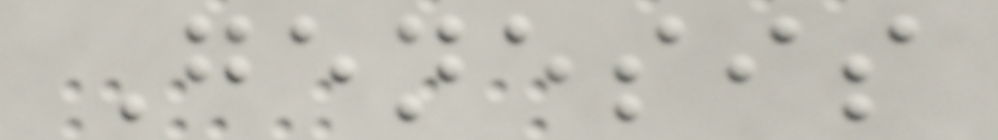Genesis
